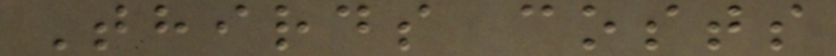Thirds costs
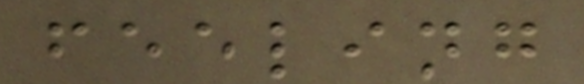feeling
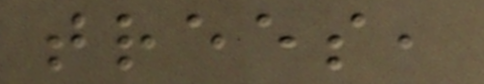trees,
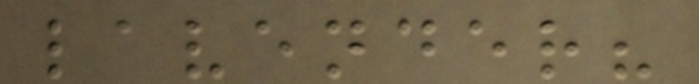lavender?
